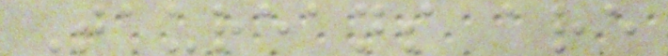Taureans are
